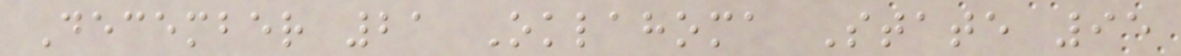December 21 Oklahoma State 95
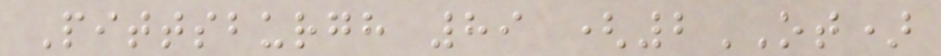Pittsburgh 89 (2OT)
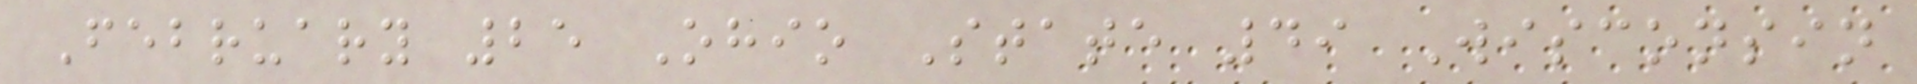February 25 Ohio State 49 Wisconsin
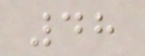48
